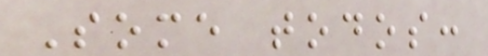Some todos:
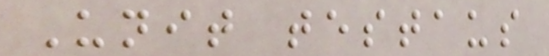Unit testaus
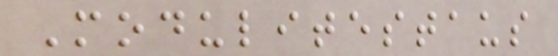Modulitestaus
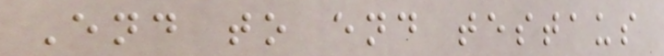End to end testaus
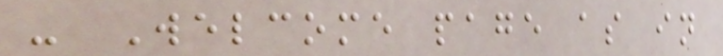- Welcome page as in
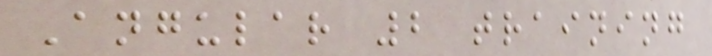Angular 2 training
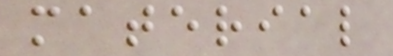material
